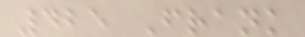425 Frank
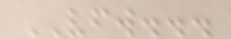VFW...
